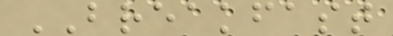BREAKFAST
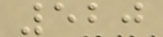520
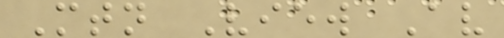Mtn View Av
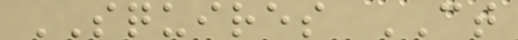SQUIRES CT
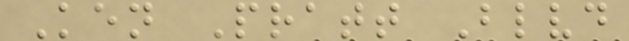Ken Pratt Blvd
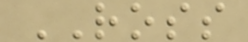ROSS
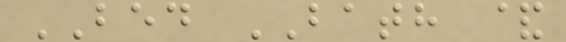BED BATH &
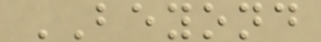BEYOND
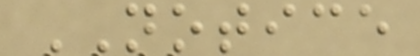NOTICE
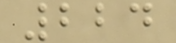224
